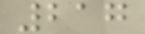217
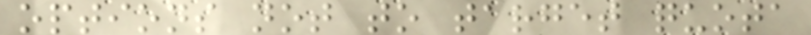options not to target quota
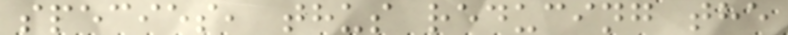species, thus reducing the
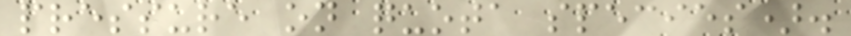pressure on quota species).
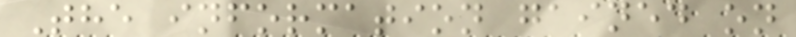The information gained on
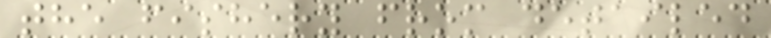the fishery from detailed
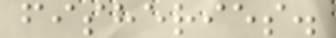fisheries.
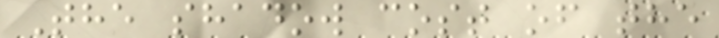The shadow cost of the
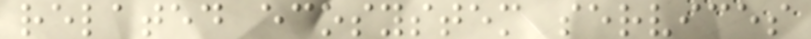related ecosystem services
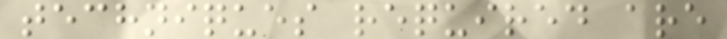techniques required are
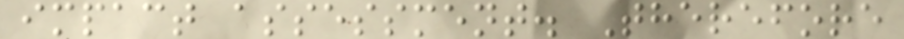impact assessment. Therefore
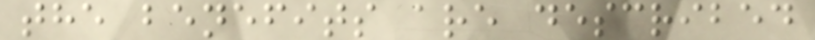the benefits are described
